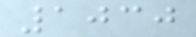1030
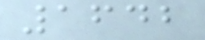1642
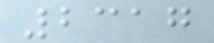2317
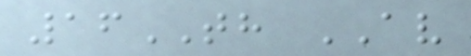16TH AV
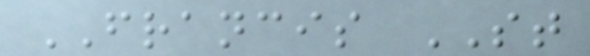FRANCIS ST
